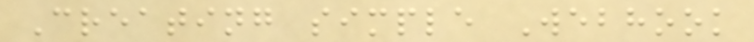Creating simple Webhook
